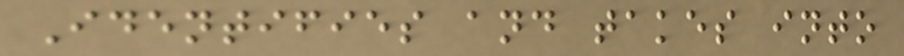Identifies and takes into
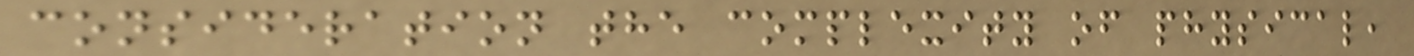consideration the complexity of physical,
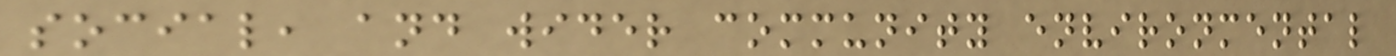social, and wider community environmental
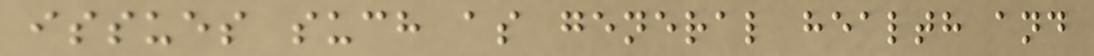issues such as general health and
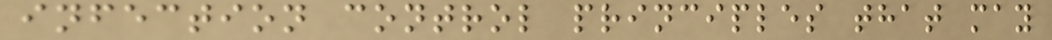infection control principles that may
